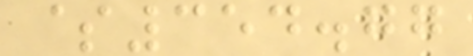$354.77
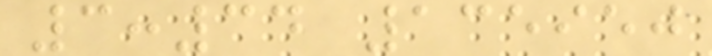3:34 135950
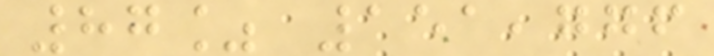87% 151,776
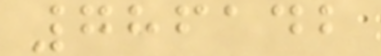786142
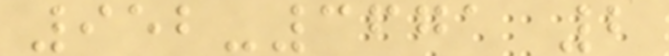952-3671 2
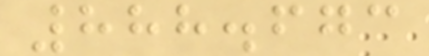888.673
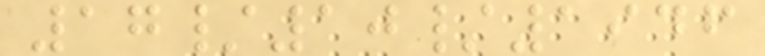17/10/1946
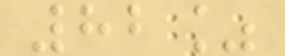82%
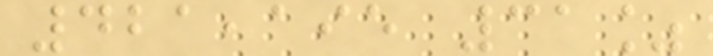421,195 31%
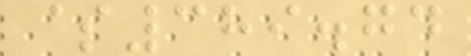$389.74
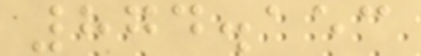874.153
